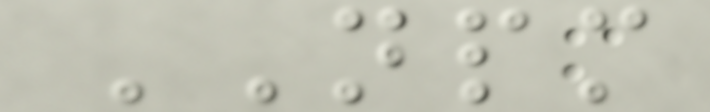NPM
